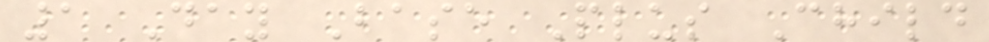1 Day Base Plus Child
